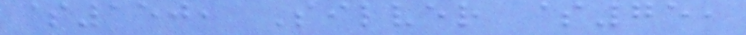$150, Silver $75,
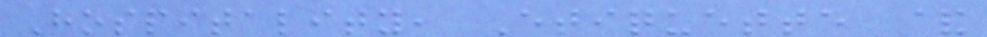Hospitality, Etiquette &
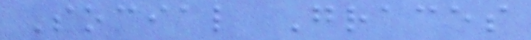Social Graces
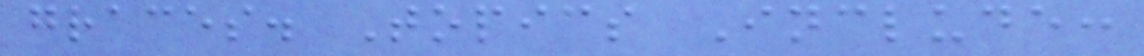graces. Topics Include:
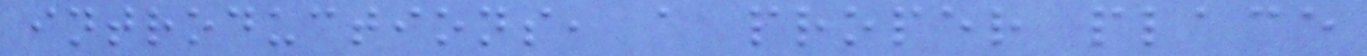introductions, a proper place
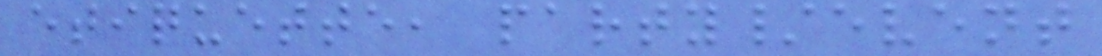etiquette, party/event
